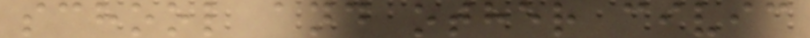school and other civic
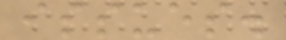issues.
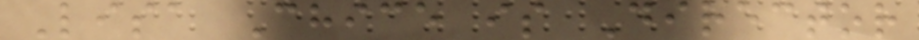Lisa Chice is Director
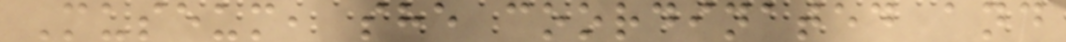Museum, she coordinated and
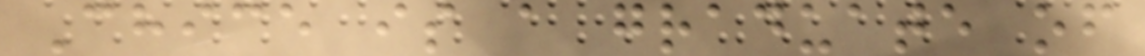Chice is a graduate of
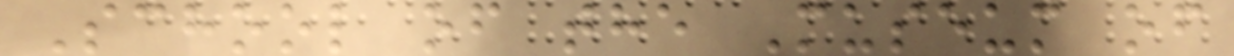School of the Museum of
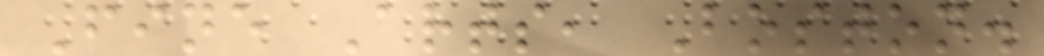Fine Arts, Boston.
